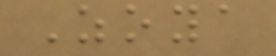Zoya
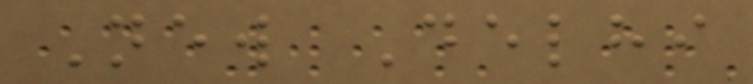New Delhi
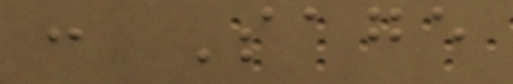: Sage
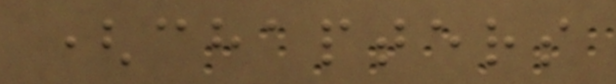(chapters
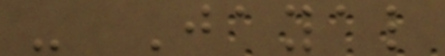- Jayal
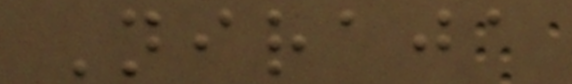Niraja
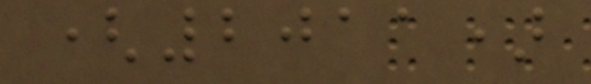(2011)
